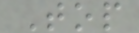Top
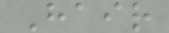Hair
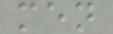men
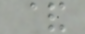&
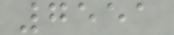7551
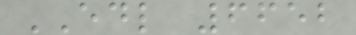EDL 6652
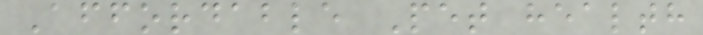Affordable Pet health
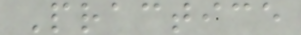Practice
